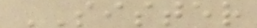SISTER
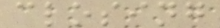closing
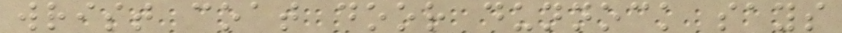wrist coat door dunnock says
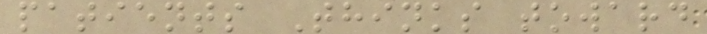patients Thinks toward
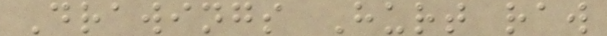Drawings Hurt raw
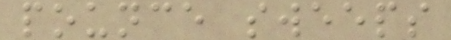pounce sweeps
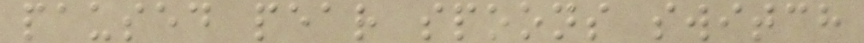paused pear spoons switch
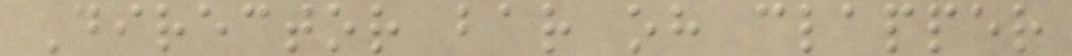Director bar oh clapper
